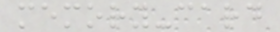memory-card
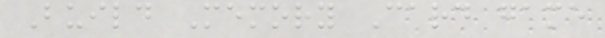Build Memory Card game
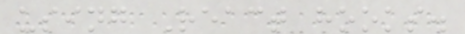using React hooks.
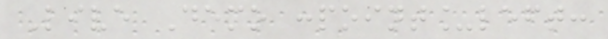Live Demo :point_left:
